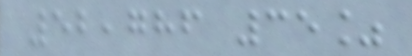52,786 35%
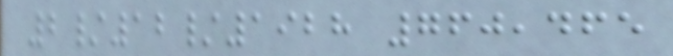2/12/1928 760,465
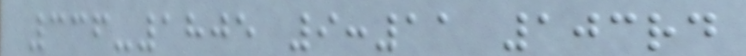336-1805 9:11 103rd
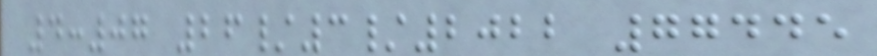4:07 26/3/2022 77445
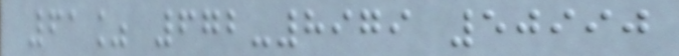61% 672-8979 50990
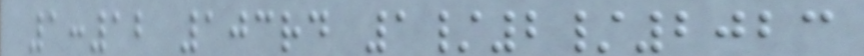1:12 103rd 1/2/2023
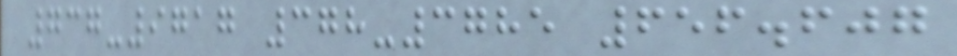737-9717 378-3785 656.607
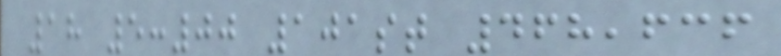18 5:00 101st 468,636
